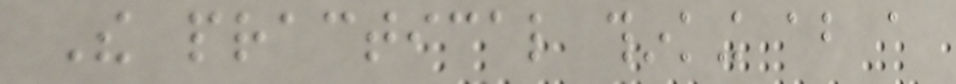The practical thinking about a
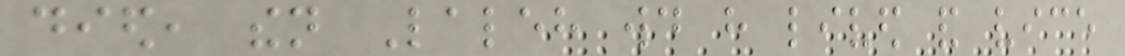died, then Laleh would have lived and vice
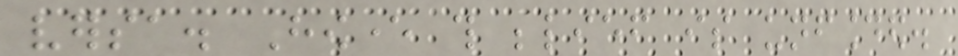versa. However this belief is unfounded.
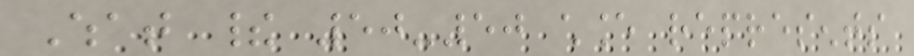What their 50-50 chance represents
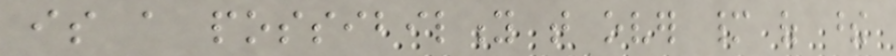is a possibility that over many of these
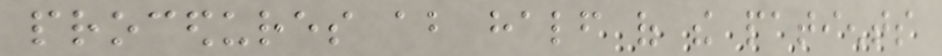procedures about half of the patients
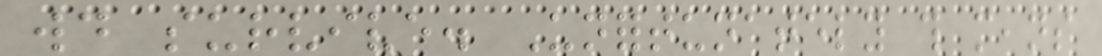would survive. Unfortunately this means
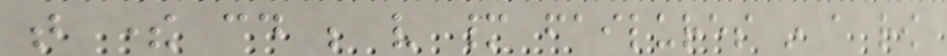that there could be very many failures in a row
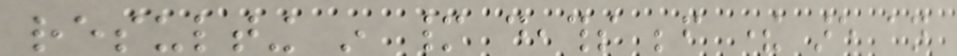resulting in many deaths before there are an
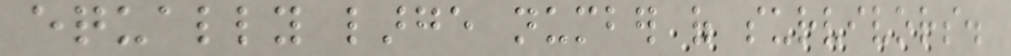equally large number of survivors.
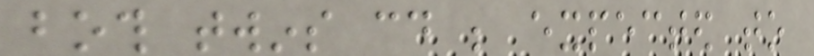both twins could be expected to
